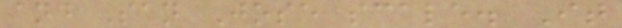and San Jose scale. It
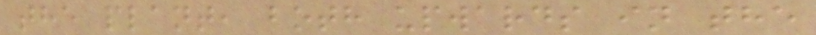the plant, both upwards in the
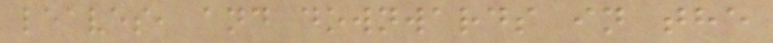leaves, and downwards in the
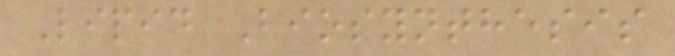Lipid Biosynthesis
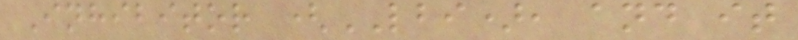Inhibitor (LBI), and it
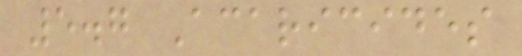5.7 Acaricides
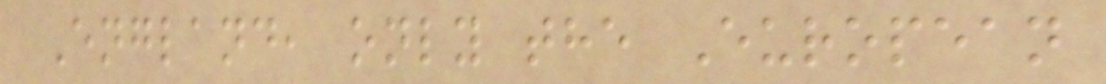England, only the European
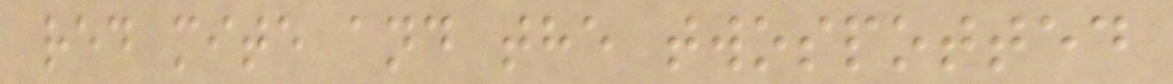red mite and the twospotted
